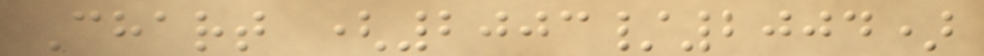Chart (2003/2004)
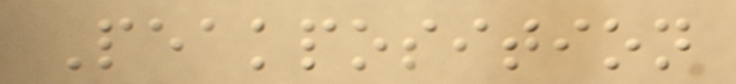Peakposition
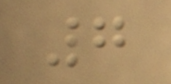7
